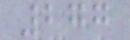277
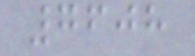7608
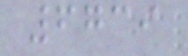6739
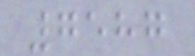7587
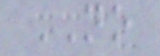NO
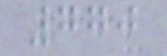770
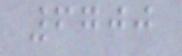6700
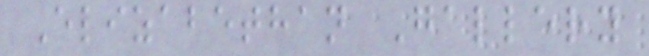Elizabethan Gallery
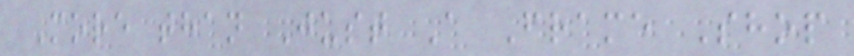More than Just A Frame Shop
